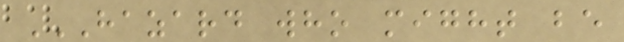HAZARD WHO MIGHT BE
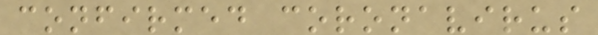confirmed coronavirus
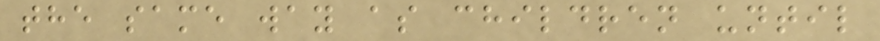the same way as children until
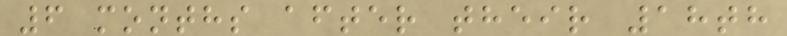6 months after their 18th
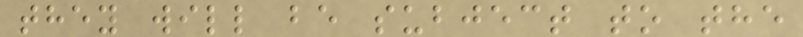they will be subject to the
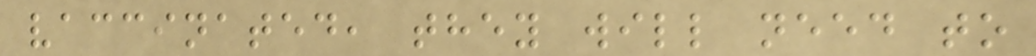vaccinated, they will need to
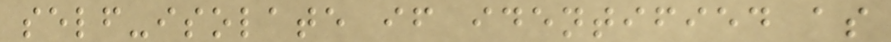self-isolate if identified as
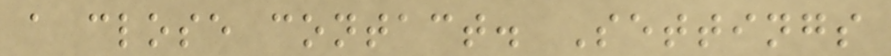a close contact. Settings
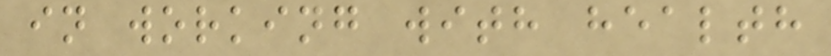in working with health
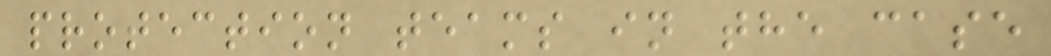protection teams in the case
